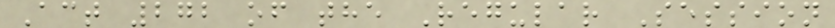Act 272 of the Regular Session
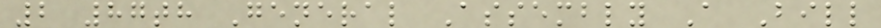2 87th General Assembly A Bill
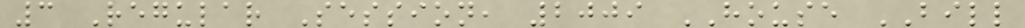3 Regular Session, 2009 HOUSE BILL
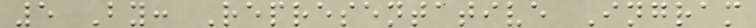5 By: Representative Ingram
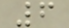6
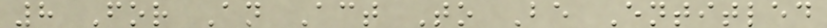8 For An Act To Be Entitled
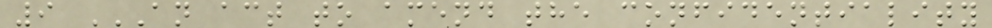9 AN ACT TO AMEND THE CONFIDENTIALITY
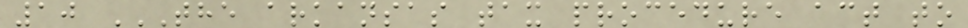10 THE ARKANSAS TAX PROCEDURE ACT TO
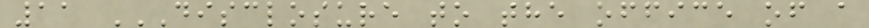11 DISCLOSURE TO THE OFFICE OF A
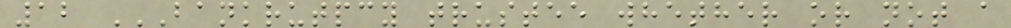12 BANKRUTPCY TRUSTEE WHETHER OR NOT A
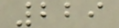229
